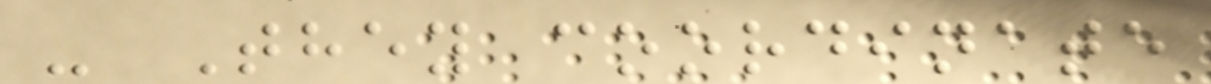- They coordinate
